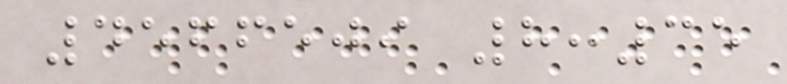4566509 8:35
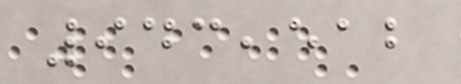943,512
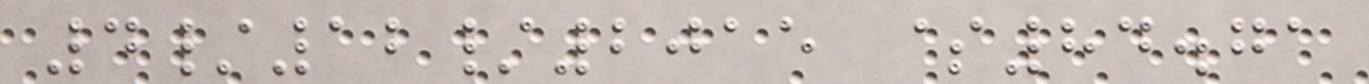4/12/2015 $84.71
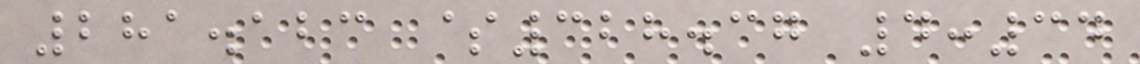281.123 $328.37 4:34
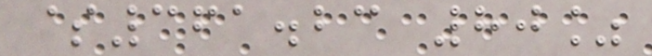$361.23 80%
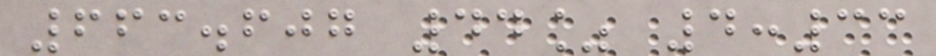663.607 44% 4:33
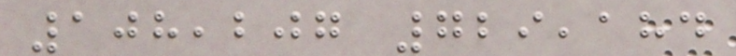108,207 729,184
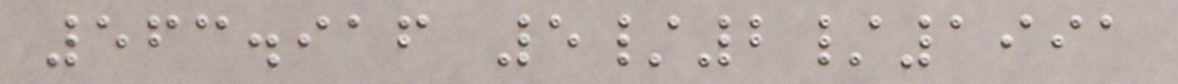563.916 5/2/1991
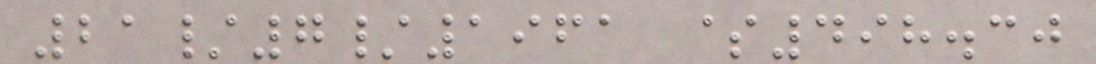21/7/1961 $498.30
